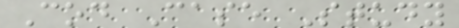Cod Case Study
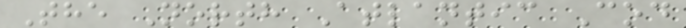The North Atlantic Cod
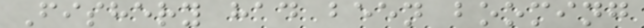Fishery had been booming
